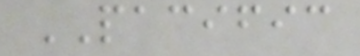PACIFIC
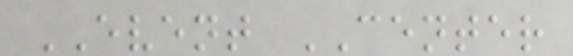EVENT CENTER
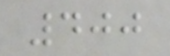400
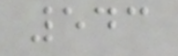543
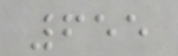655
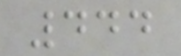444
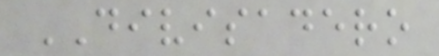DIVISADERO
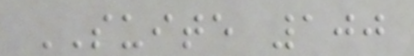SUITE 100
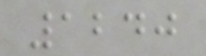1240
